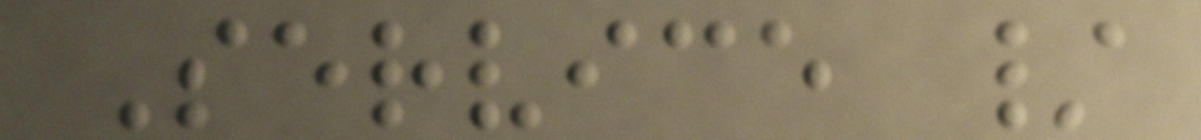Service /
